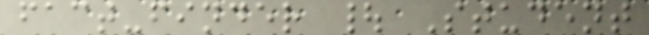fact-finder | Student
